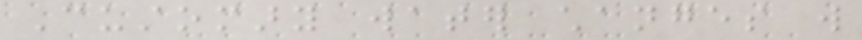Customary water changes will
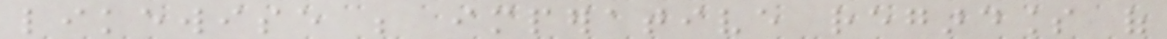likewise be imperative regardless of
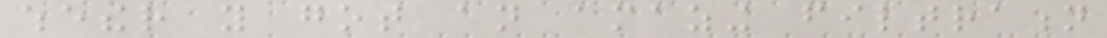whether you got an amazing filtration
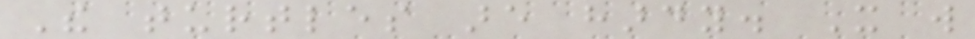The turtles are hardy. It will
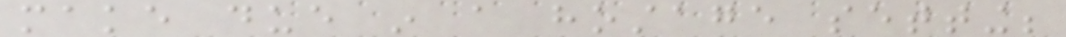make due in a hostage setting;
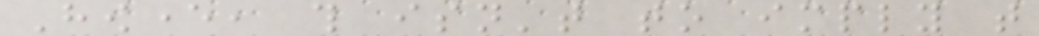However, this isn't to imply that
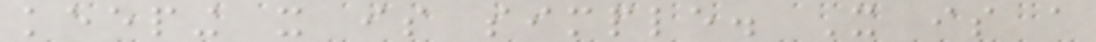keeping it is simple. It is a
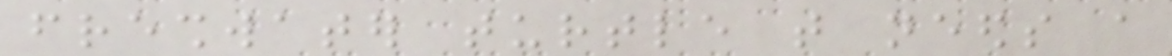freshwater turtle that needs a
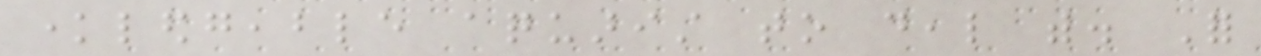knowledgeable aquarist to deal with. For
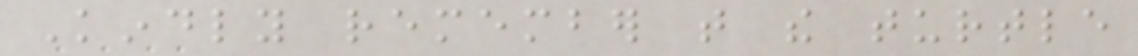Kindly remember that the turtle
